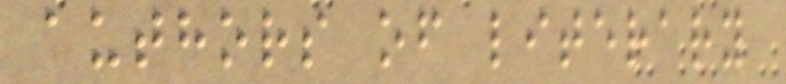authors of literary
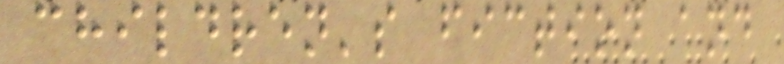children's fiction and
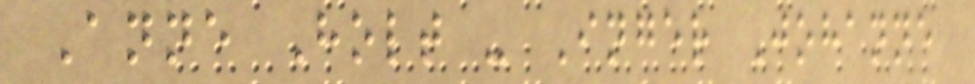Anne Holt - Inger Johanne
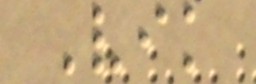Vik
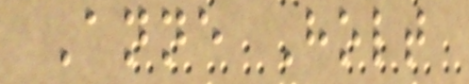Anne Holt
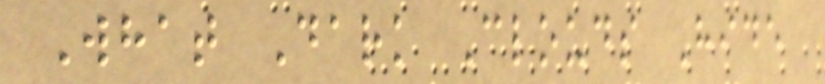What Dark Clouds Hide
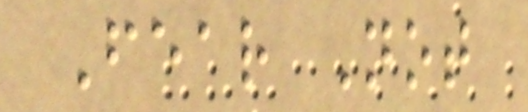Fear Not
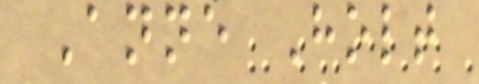Anne Holt
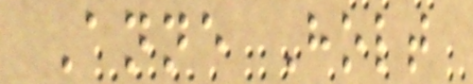Anne Holt
